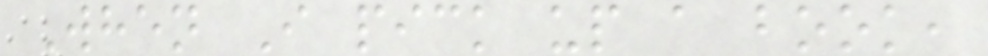When I pick up a book,
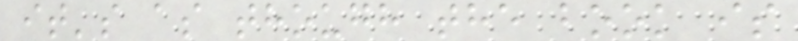it's as though the book is
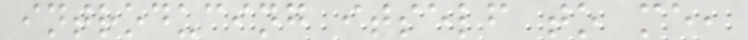introducing itself to me,
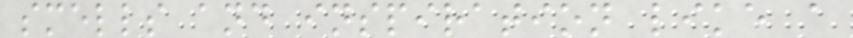smells and inspiration like a
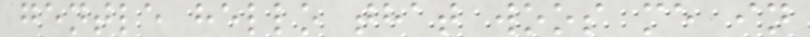gentle hello that woos me in
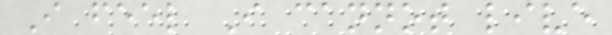I feel I cannot live
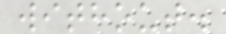without.
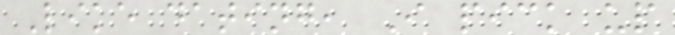Like dating, I pick up
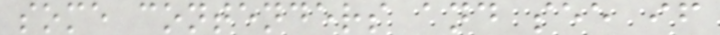some contenders and see if
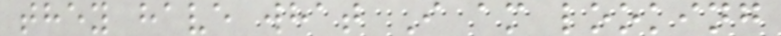they have what I am looking
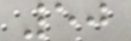50
